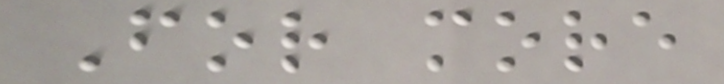For more
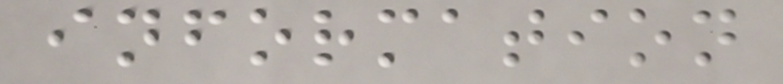information
